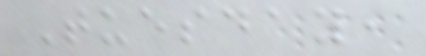Tuesday,
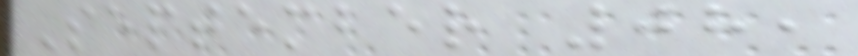September 08,
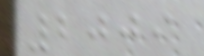2009
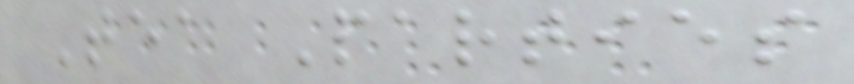Tea Parties
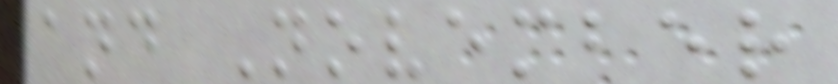and November
